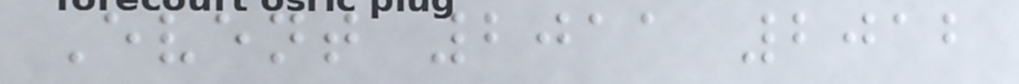Event 2011 2012
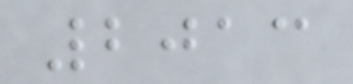2013
